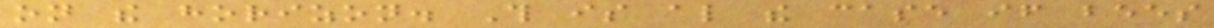on the horizon. This is also the case if bees
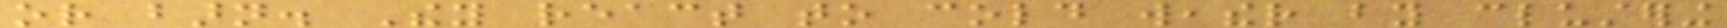or barn. They react to cold weather by clustering
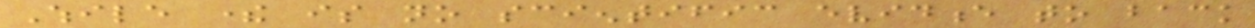While there is no scientific evidence to back
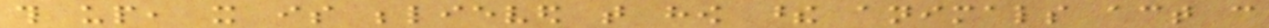this up, it is believed that how these animals act can
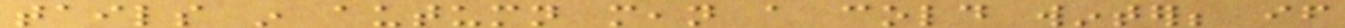tails in autumn mean a cold winter; if
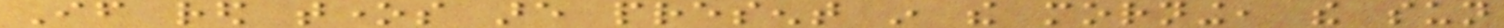If red tones are present in the morning, the sun
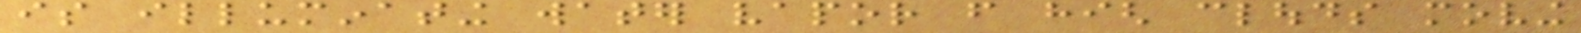is illuminating water vapor from high clouds moving
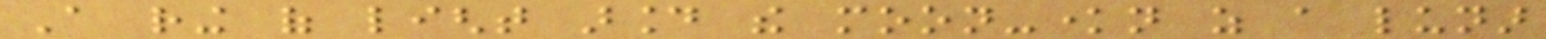A ring of light around the moon-known as a lunar
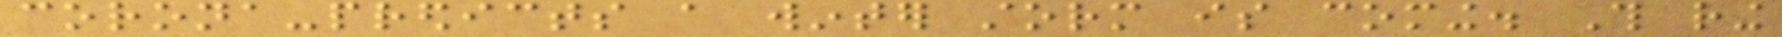corona-predicts a winter storm is coming. This ring
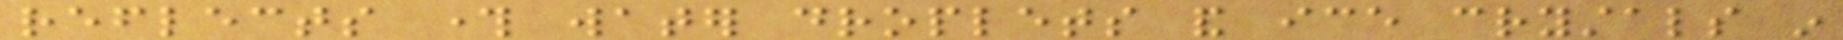reflects through water droplets and ice crystals in
